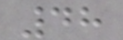48
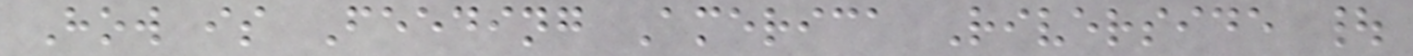How is Feeding America Riverside |
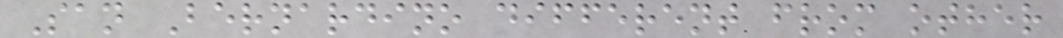San Bernardino different from other
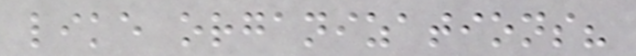like organizations?
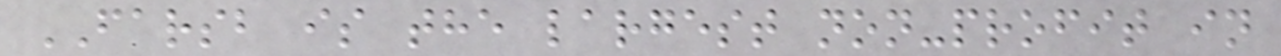FARSB is the largest non-profit in
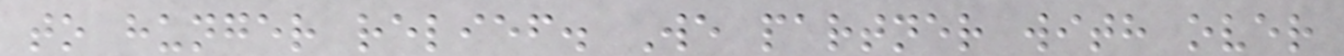to hunger relief. We partner with over
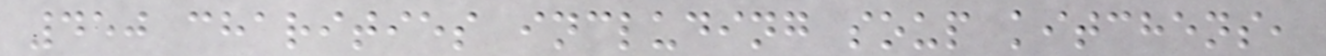450 charities including soup kitchens,
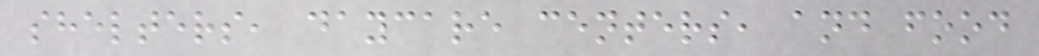shelters, daycare centers, and food
